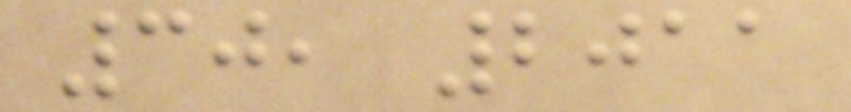30, 2011
